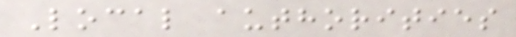Local authorities
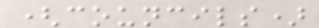(councils)
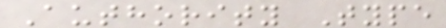Authority Type
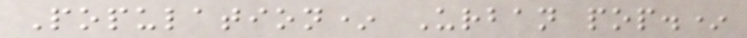Population* Urban pop.*
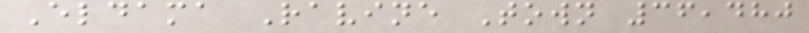Eldama Ravine Town 36,480
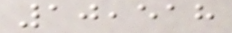10,518
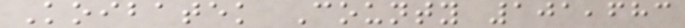Koibatek County 101,683
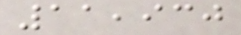11,930
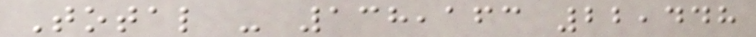Total - 138,163 22,448
